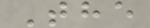The
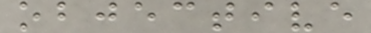objective
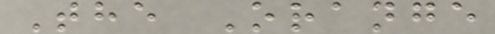The Orange
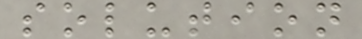solution
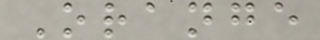Orange
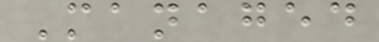Managed
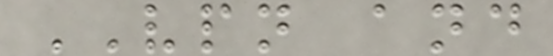VPN and
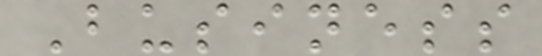Business
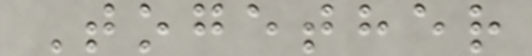Together
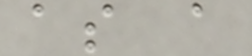as a
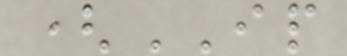(IP
